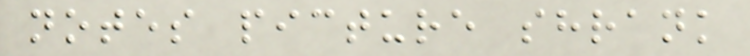notes picture shrank
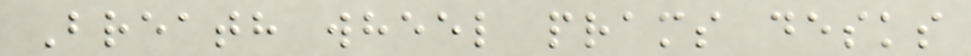Breath wheel prams desks
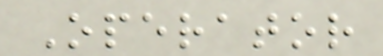Operator
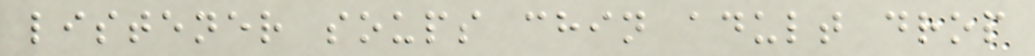listener soups chin adult drop
